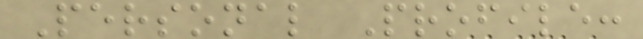Personal Profile:
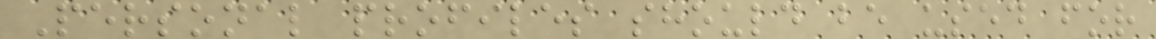Personal profiles should be used for
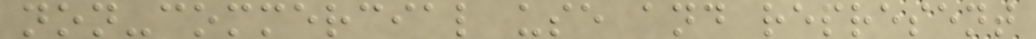non-commercial use and represent
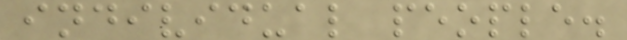individual people.
